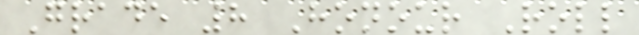Grade 8 Honour Roll
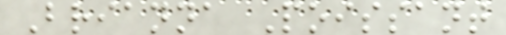Brianna Poissant
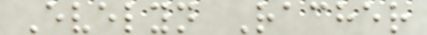Evelyn Racher
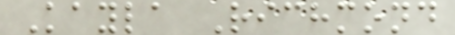Kayla Richmond
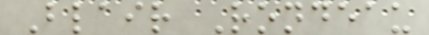Blair Rondeau
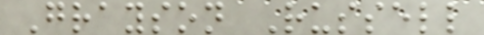Grayson Russell
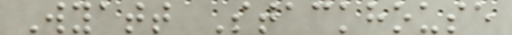Wyatt Stackhouse
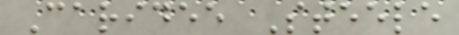Caridee Steele
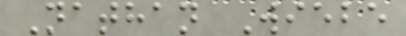Nathan Wiebe
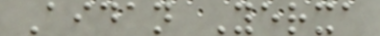Aidan Yerxa
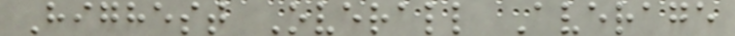Highest Overall Average
